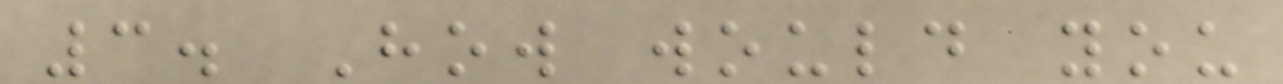3. How would you
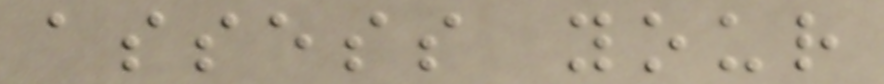assess your
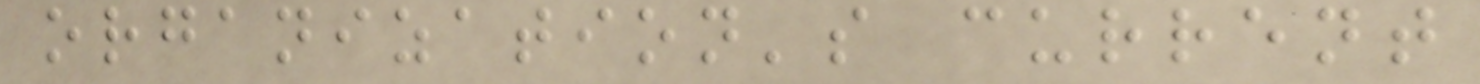organization's current
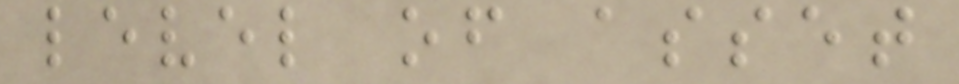level of asset
